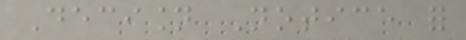Decision Notice for
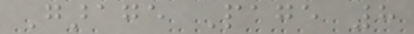Garage Page 8
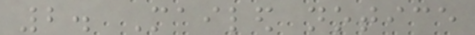2. Mailed notice
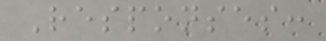Responses:
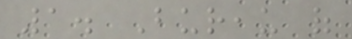1. Bureau of
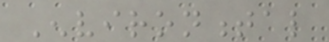Environmental
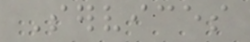Services
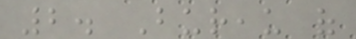2. Bureau of
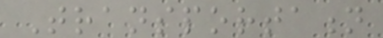Transportation
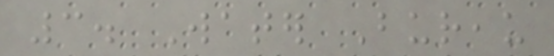3. Water Bureau
